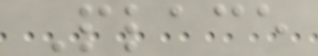Place
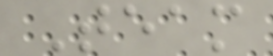Team
